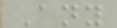Any
